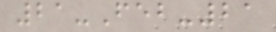21-Feb-21
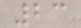23
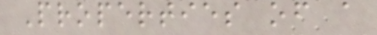Properties of a
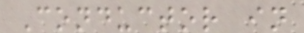Conductor in
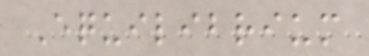Equilibrium
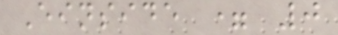Einside = 0
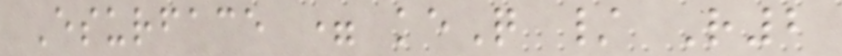Esurface = keQ / R2
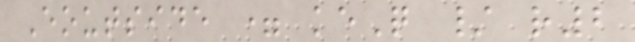Eoutside = keQ / r2
